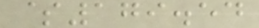$179.54
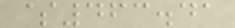$463.41
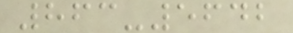863-5642
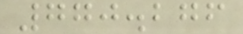770.276
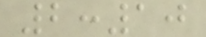2:10
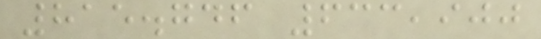815.746 633,900
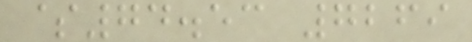$74.53 7269
